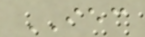IEC
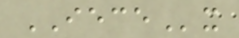IECEx
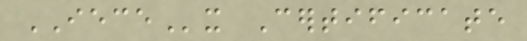IECEx Certificate
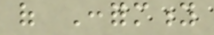of Conformity
